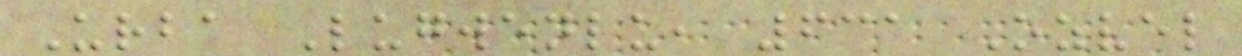Urba Lugwenlu, 631 Ozvel
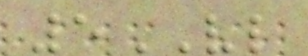5VL
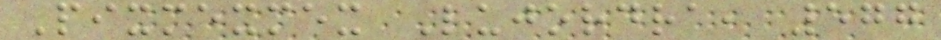Pixmexmex Lujordra, 577
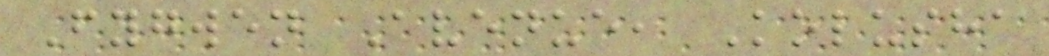Fygwen Avenue, Kolusha
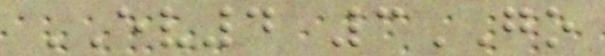EV4 3GO
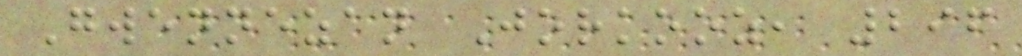Gwennezan Jorkooz, 296
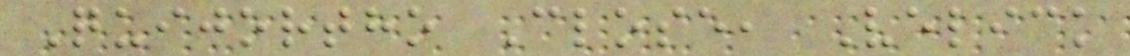Quijortho Close, Velick
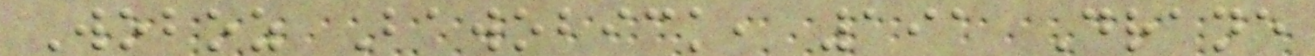Woboz Bawobick, 191 Drane
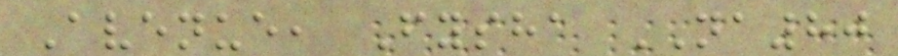Avenue, Fysha NA80
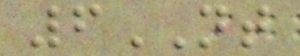6NT
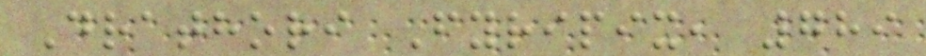Drathori Fyripix, 789
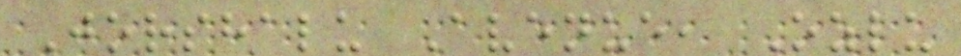Jorshalu Avenue, Ozlu
